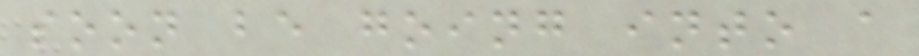soon be going into a
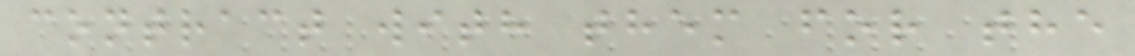contract with them for the
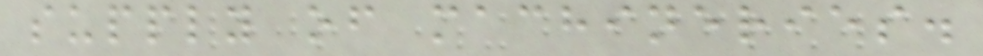supply of machineries.
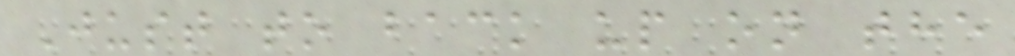Just to back up on the
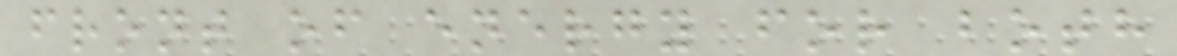front of energy for both
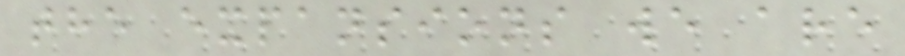the expansions we are
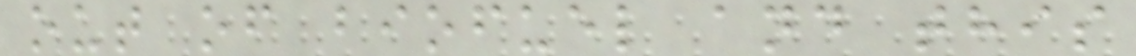out of biofuel and this
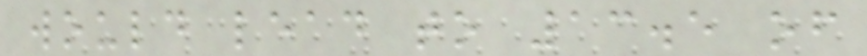would lead to 13.5 of
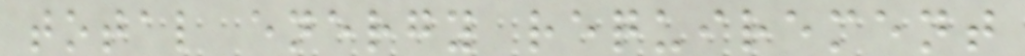total energy requirement
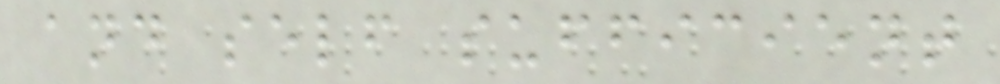and self sufficient
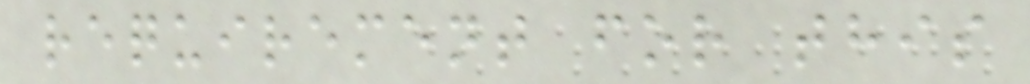requirement for this
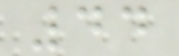44
